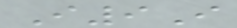I9I
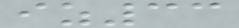iz33
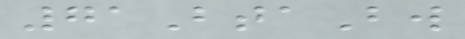71BtaBw
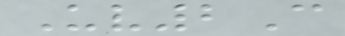Uv2C
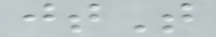jtT
